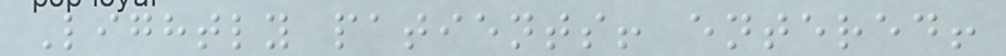Lightly patients! entered!
